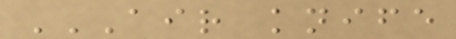AIR KNIFE
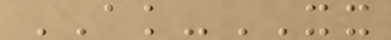AK-XX
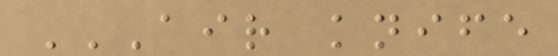AIR KNIFE
